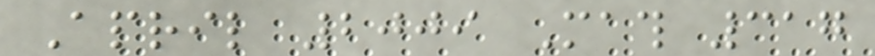April 2009 Math 317
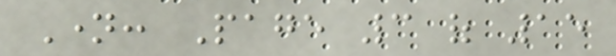Name: Page 3 of 15
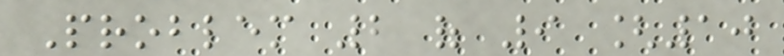Problem 2 of 9 [10
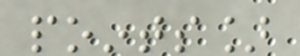points]
